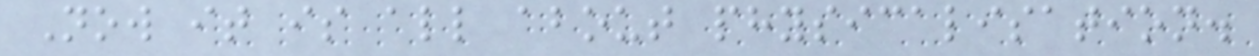Now it is all about physicalisation.
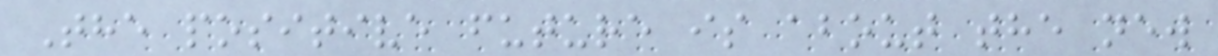The positive future is about the new
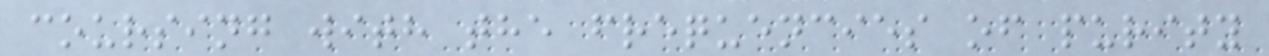coursing with the frequencies of purity
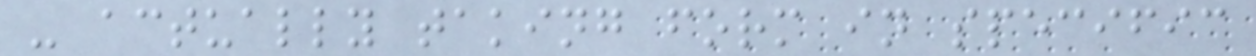- actually taking form in specific
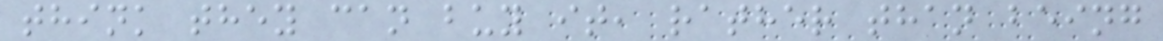think they can buy it, rather than being
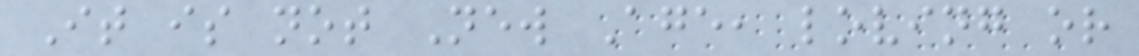It is not New Age, loving or
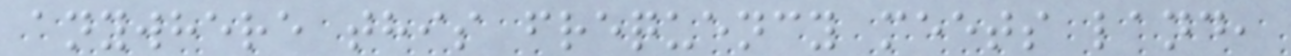anywhere this frequency meets land,
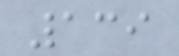139
